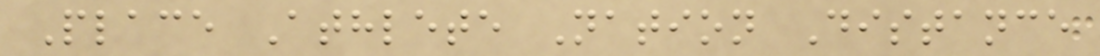Place Athlete Nation Distance
